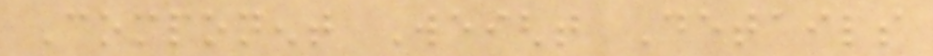Component Weight Details
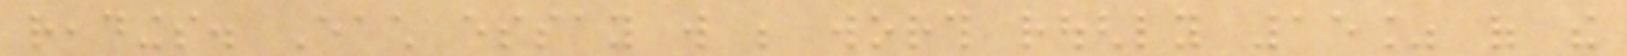readings. Each essay will be worth roughly 15% of the
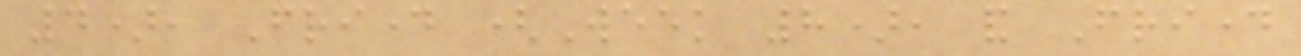4), Friday (Week 8), and Friday
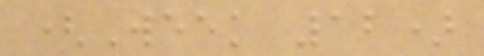(Week 12)
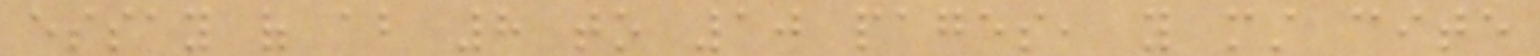essay of about 8 to 10 pages, you must cite
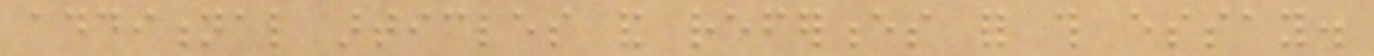additional articles and references for this essay.
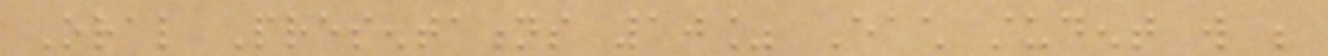Oral Presentations 10% Each student will be
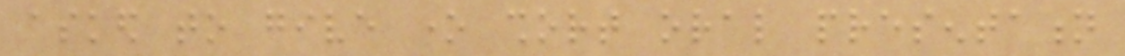asked to give one short oral presentation
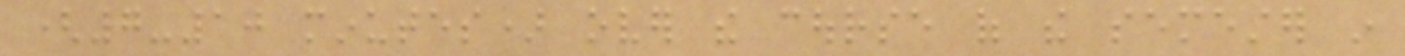(7-10 minutes) over the course of the semester in
